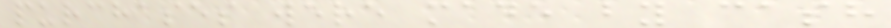purchases were made by cash
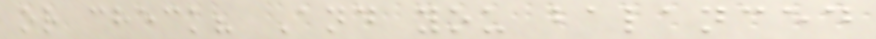or check? And you balanced
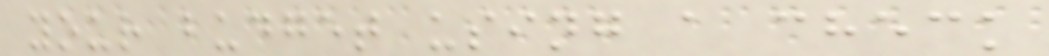your budget using a check
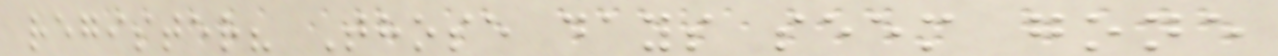register? Those days seem gone
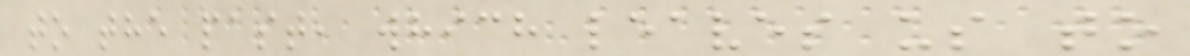to the past, which leaves us to
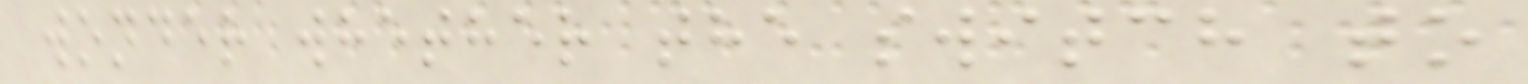wonder whether the switch to
